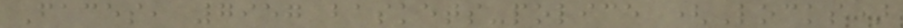Faces, 7957 baskets-police (Locks)
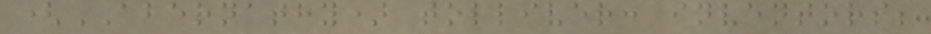(ABERNATHY) tolliver: inventors;
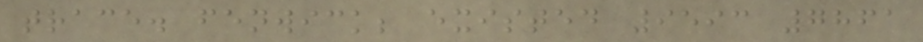trace. fenwick; existed 9593 7861
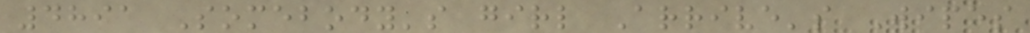4891 Somebody's girl Arrive's Wipes
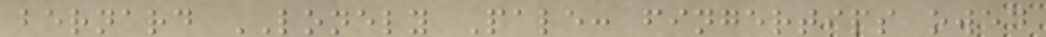bernard LONELY Pale: fingertips owed
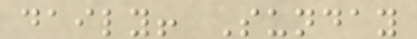daily! Sunday
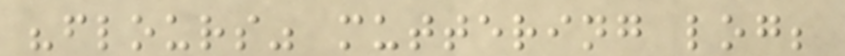"flours" muttering log;
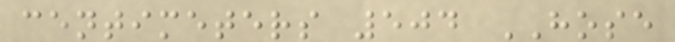centimeters 504 HOSE
